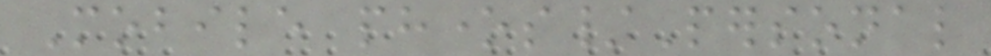Mobile phones/Personal
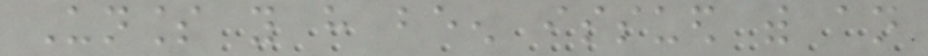Unless you have been issued with an
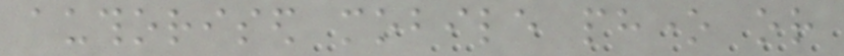authorised mobile phone or
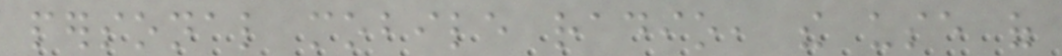personal mobile radio, the use of
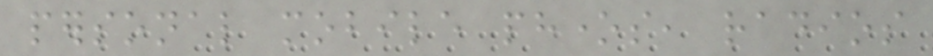personal mobile phones, radios
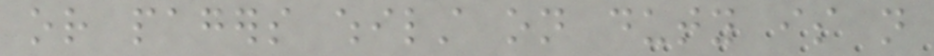or pagers whilst on duty is not
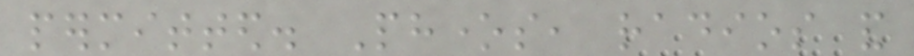permitted. Phones, radios and
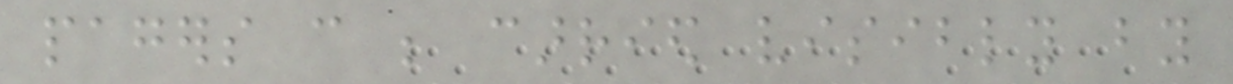pagers can be carried visibly by
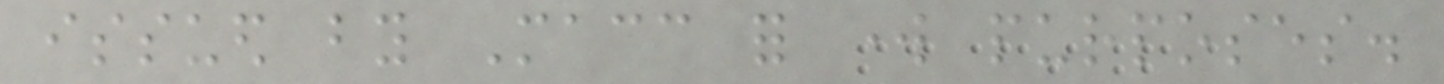issued by Macc for work purposes.
